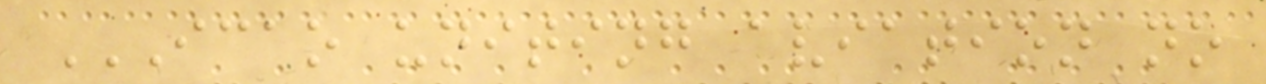ICAO UNITING AVIATION NO
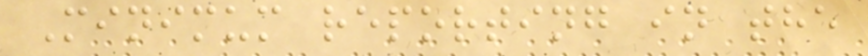Minimum reporting in the
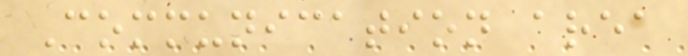Communication area
